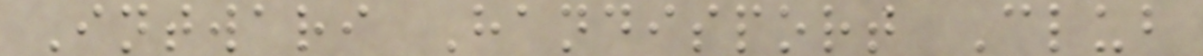Intwari Handisport Club
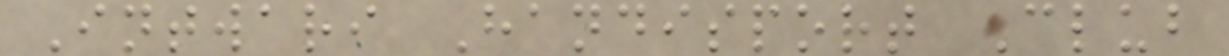Intwari Handisport Club
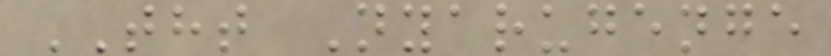THT Nyarugenge
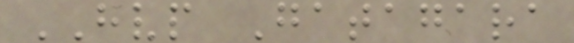HVP Gatagara
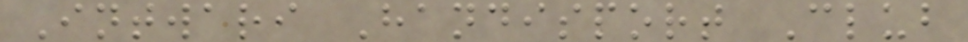Intwari Handisport Club
